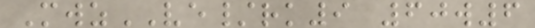MwzVE/rk9 60w6
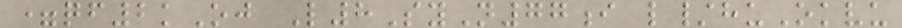=qf2kOj L8SyN77i l/huOkvu
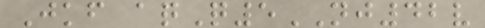Jkf aqQ5NJ42v
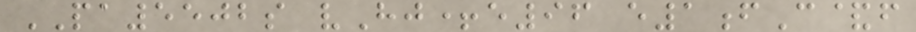PA5502s vHj+e96 e1fC&f
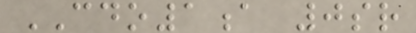CDO1a 0sr
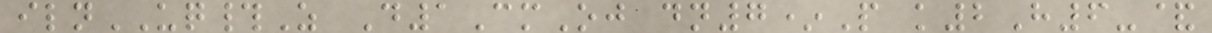ilnUQ#Z D1CmOj dn7*P k2H6-&
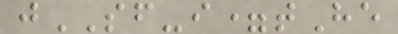jSF-i=tHe
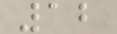12
